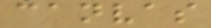canvas
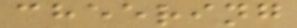cheering
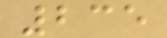235
